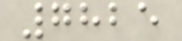7825
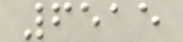6515
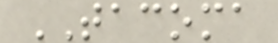TACOMA
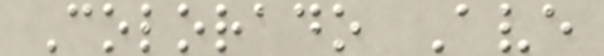Colorado Ave
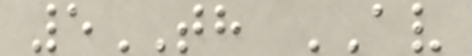5TH AV
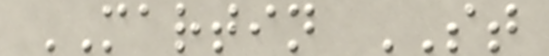MARTIN ST
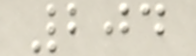204
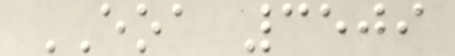EOA 3509
